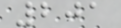201
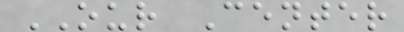OUR Center
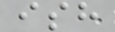ish
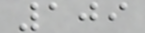109
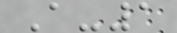A-1
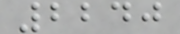2240
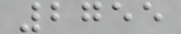2755
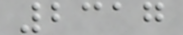2317
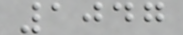1047
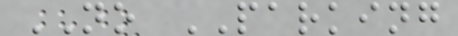NO PARKING
